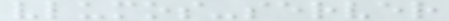vlumos-server
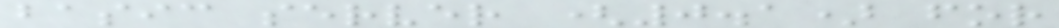basic server (0.1) for
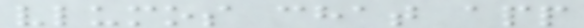vlumos chat app
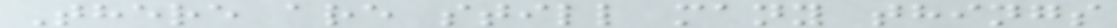There are still many things
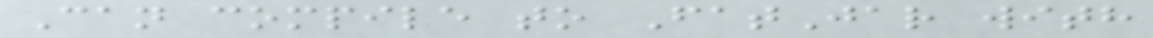Can compile to FatJar with
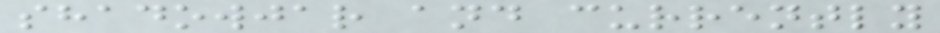shadowjar and currently
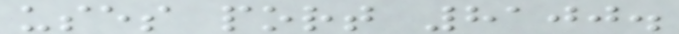uses port 8100.
